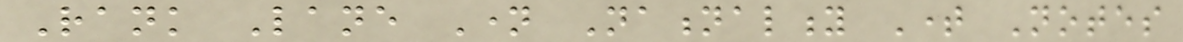Rank Lane Name Nationality Time Notes
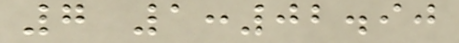7 1:02.90
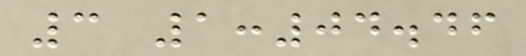3 1:04.46
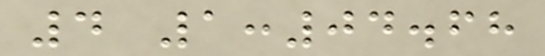4 1:04.68
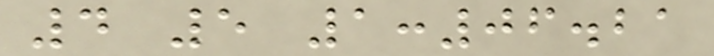4 5 1:06.21
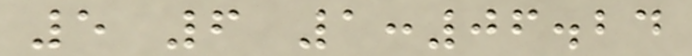5 6 1:06.24
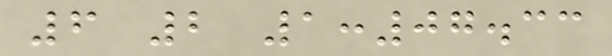6 2 1:07.33
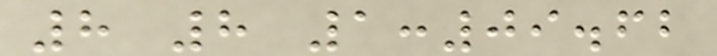8 8 1:09.62
